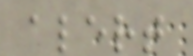alert
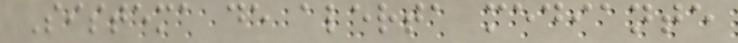Sistema de alerta mediante
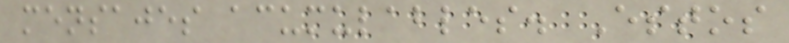mensajes acumulables. Estos
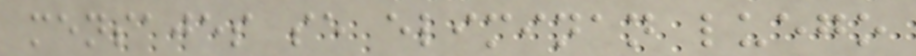mensajes se eliminan luego
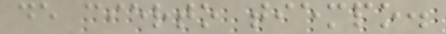de cierto tiempo.
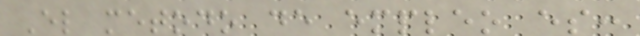El metodo de empleo es:
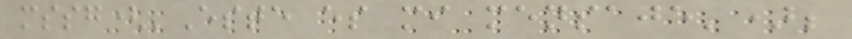mssg('Este es mi mensaje');
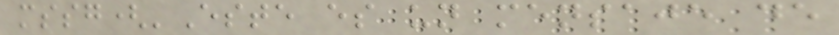mssg('Este es un mensaje de
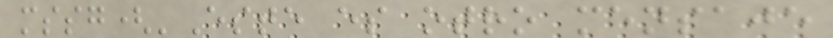mssg('Este es otro mensaje
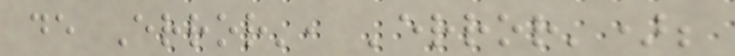de Error', 'error');
